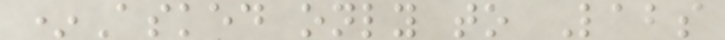*Asked only to Labs
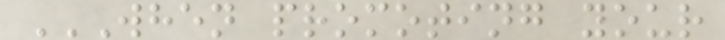WHEN PROMOTING YOUR
